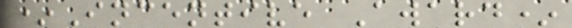*Incentive Award*
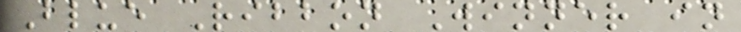Blue Ribbon Winner in
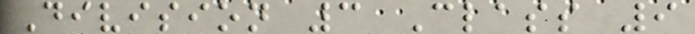Division 3 Class 9
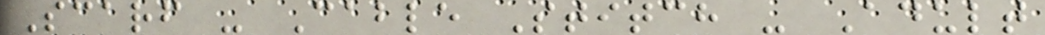Scarf - Cable Stitch - Adult
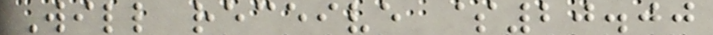Will receive $20.00
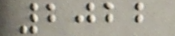2022
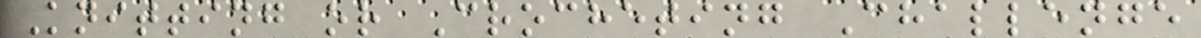Knitting or Crocheting Challenge
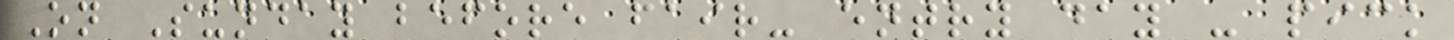On Sunday before fair- entry day - pick
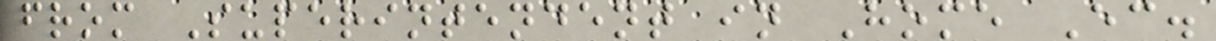from Superintendent in Home Ec.
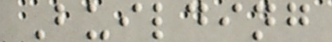Building
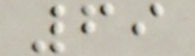69
